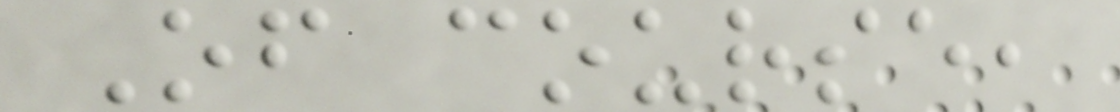Of course,
